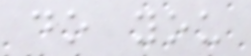do you
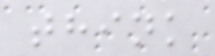think
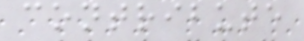contribute
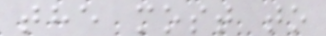the most to
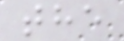the
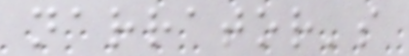narrator's
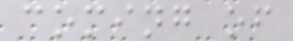coming of
